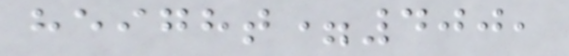height=400,
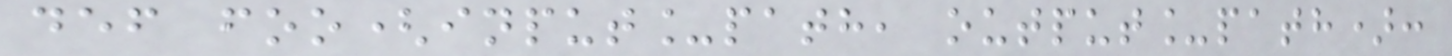def foo(input_path, output_path):
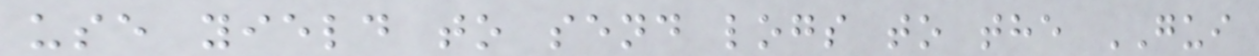use yield to send logs to the GUI
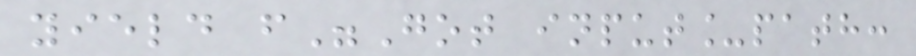yield f"Got input_path:
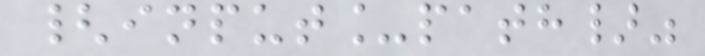{input_path}"
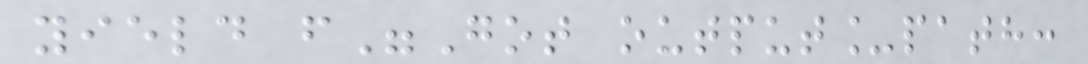yield f"Got output_path:
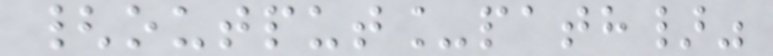{output_path}"
